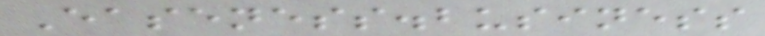Easeness.business
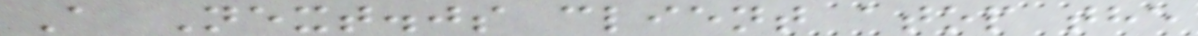A Next.js client atop the
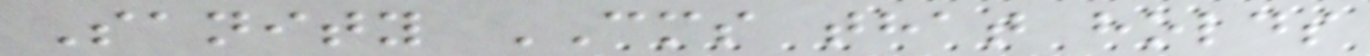Sanity CMS that holds
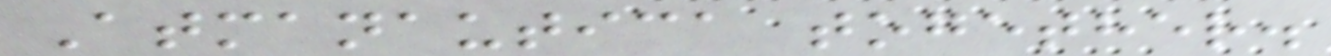Atmanautica together.
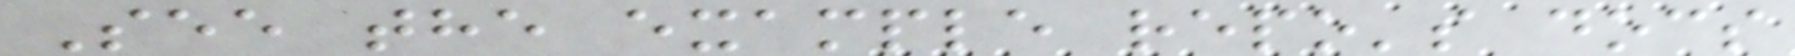See the example repo's docs
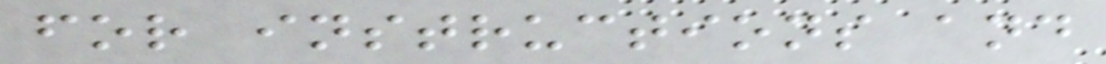for instructions and
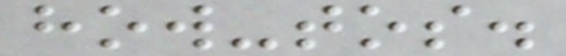how-tos.
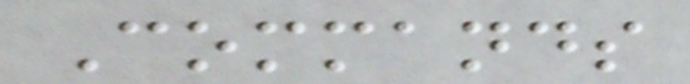Commands
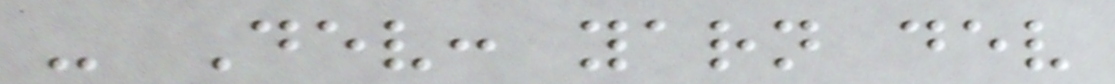- Dev: yarn dev
